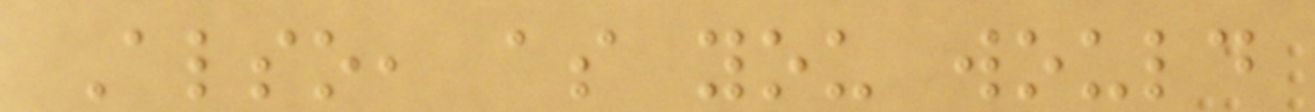Also, as you would
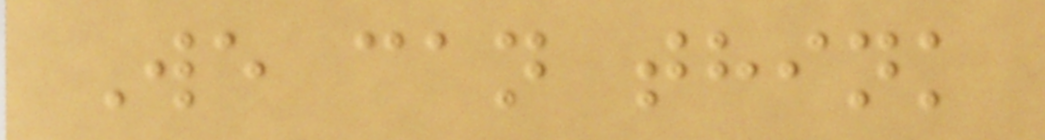We can think
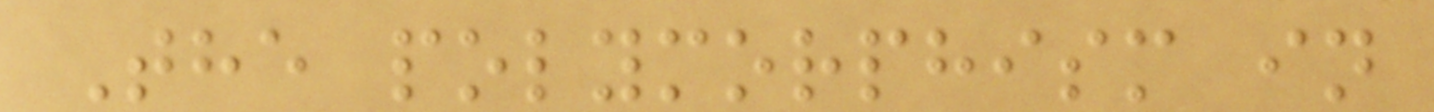The polymorphism in
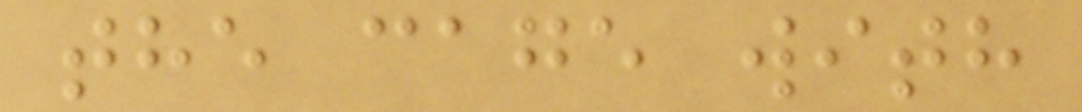the cage with
